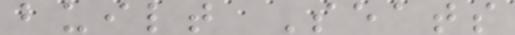built Seats
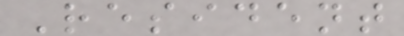Resident
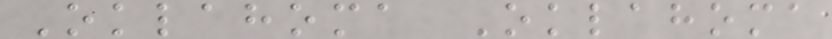Oklahoma Oklahoma
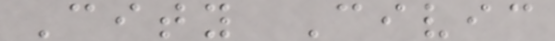City Civic
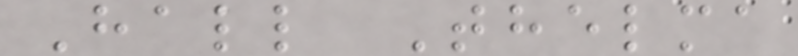Hall Thelma
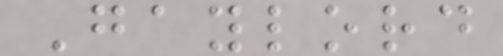Gaylord
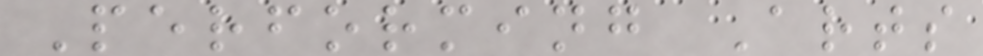Performing Arts
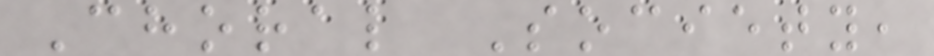Choral Society,
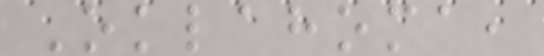Oklahoma,
